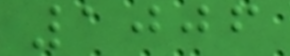1006
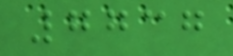7737
